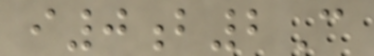i0b2C
